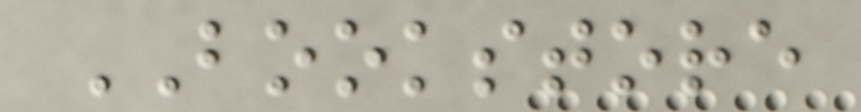BOOKSTORE
